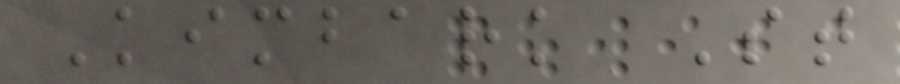Kimbark St
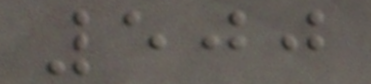500
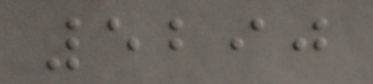5290
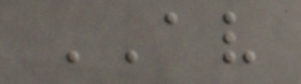AV
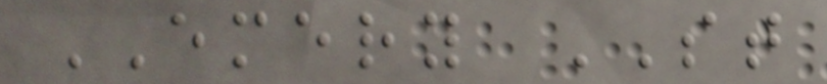EMERY ST
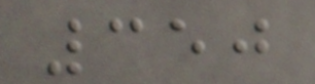350
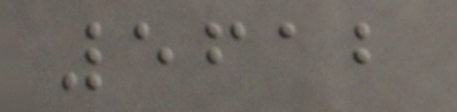5612
